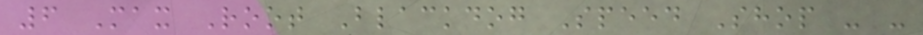6 Max Root Blackdog Speed Shop - -
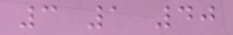3 1 40
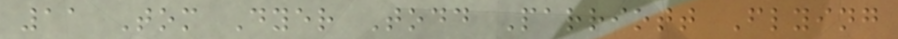11 Tom Dyer Todd Parriott Flying
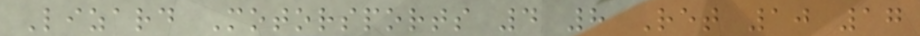Lizard Motorsports 4 8 Ret 10 17
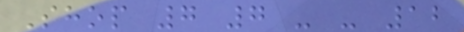Shop 7 7 - - 12
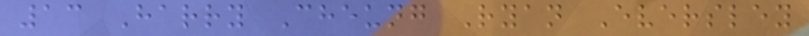13 Harry Cheung Ryan Eversley
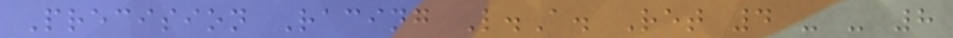Precision Racing L.A. Ret 4 - - 8
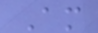Am
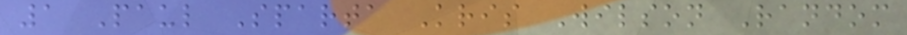1 Paul Sparta Kris Wilson Random
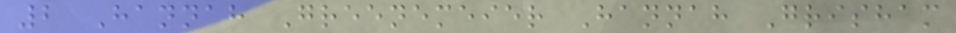2 Hannah Greenemeier Hannah Grisham
